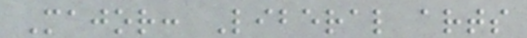Major: Liberal arts
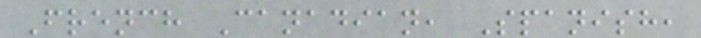French Canadian, Spanish,
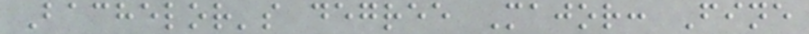Bachelor's degree Major: Fine
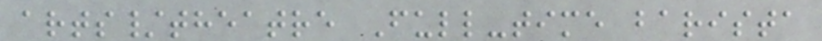arts/theatre Full-time barista
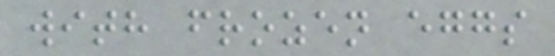with frozen eggs
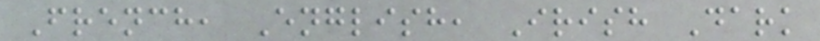French, English, Irish Dark
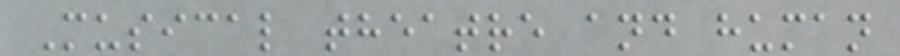Musical theatre and human
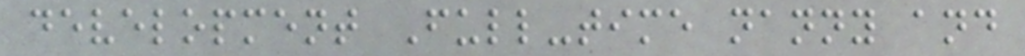development Full-time nanny and
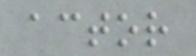actor
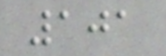101
